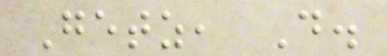Getz, D.
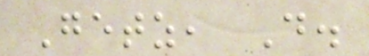Getz, D.
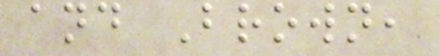and Brown,
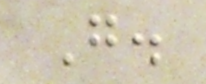G.
